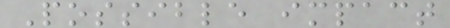Possible impact
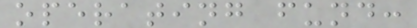operating fund:
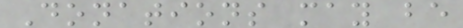Donations may be
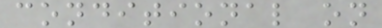conditional on
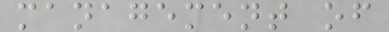management of
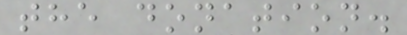the donation.
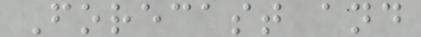Forecast and
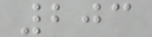203
